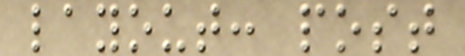layout: post
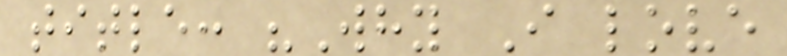title: "Why I love
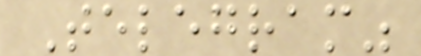Telegram"
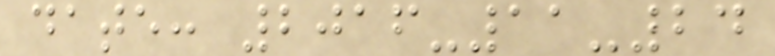date: 2016-11-24
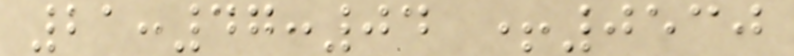21:47:04 +0530
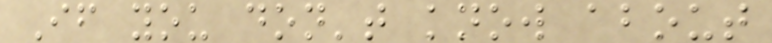If you don't know about
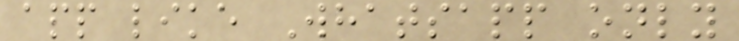app like Whatsapp only
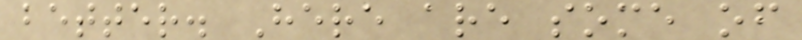better. Here are some of
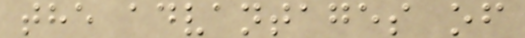the advantages of
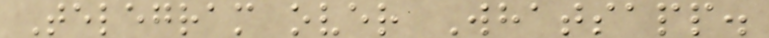Telegram over Whatsapp.
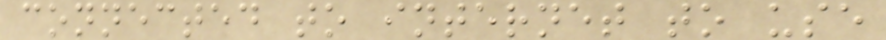connected to internet to use
